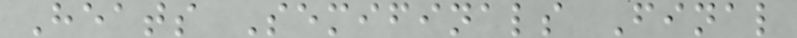Heats Semifinals Final
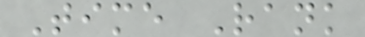Time Rank
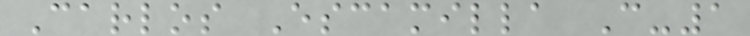Carlos Escamilla C-1
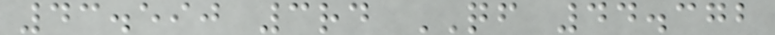43.590 3rd QF 44.372
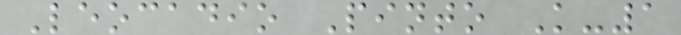Leocadio Pinto K-1
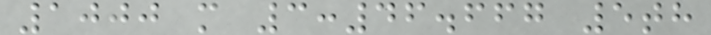1000 m 3:46.667 5th
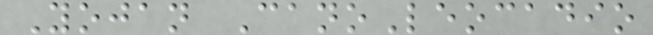Yojan CanoLeocadio
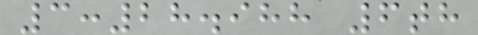3:28.988 6th
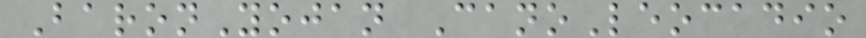BaronYojan CanoLeocadio
